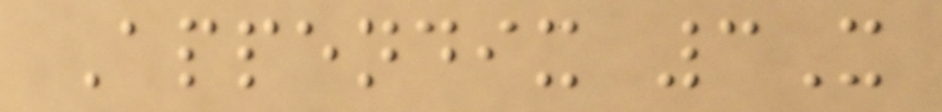Appendix 3X
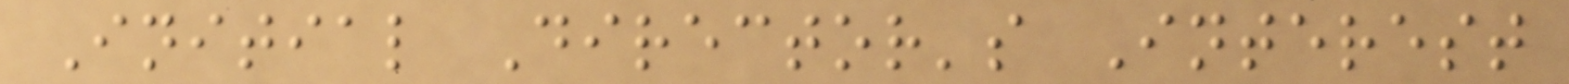Initial Director's Interest
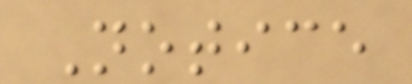Notice
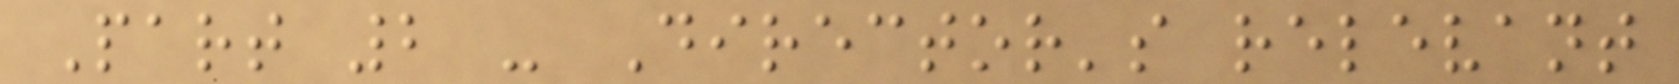Part 2 - Director's relevant
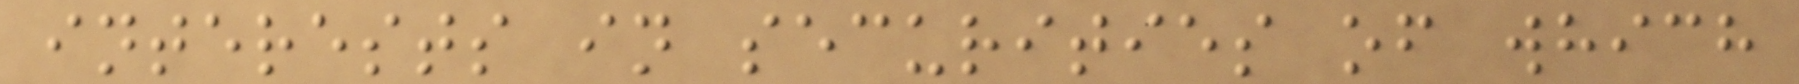interests in securities of which
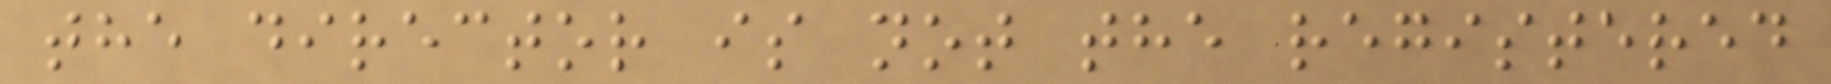the director is not the registered
